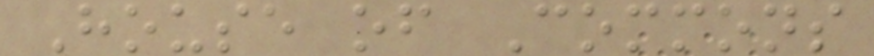House of Commons
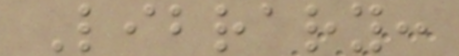Library:
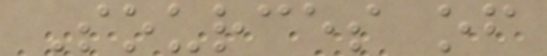Sources of
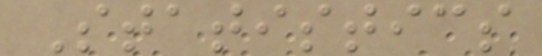Statistics
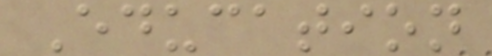Education
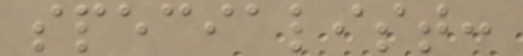specialist:
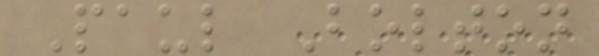Paul Bolton
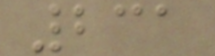231
